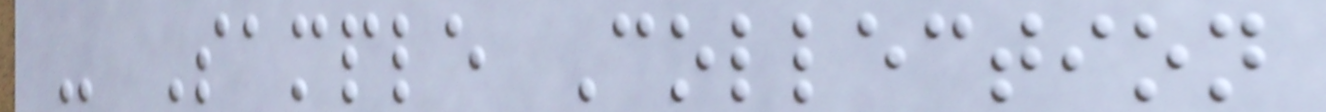- Sample Collection
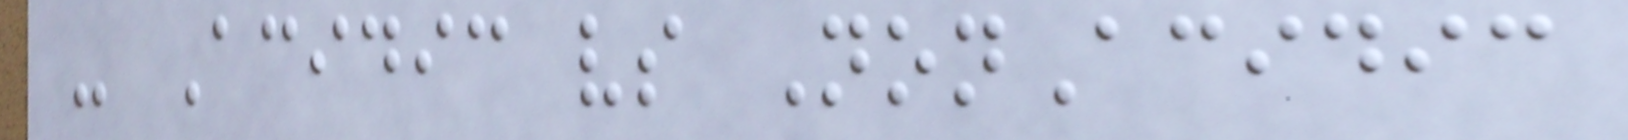- Acidic vs NonAcidic
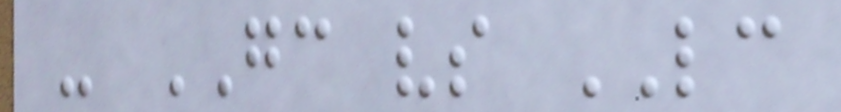- GC vs LC
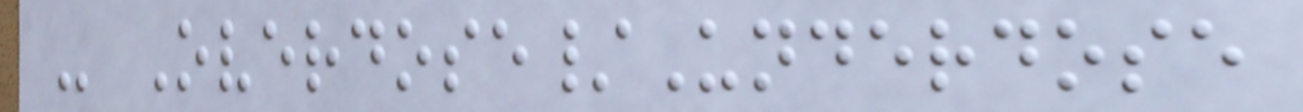- Overdose/Underdose
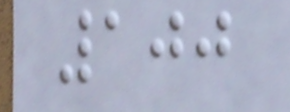100
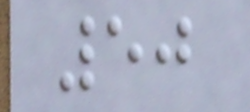50
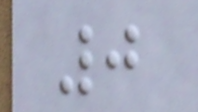0
